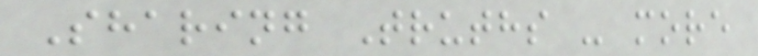Sharing Truths - more
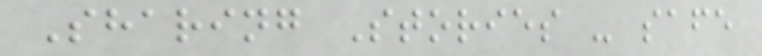Sharing Stories - safe
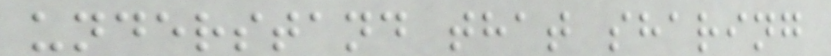understand that sharing
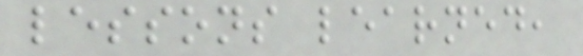lessons learned,
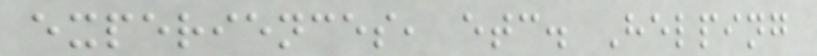experiences, etc. Helping
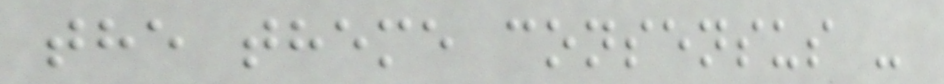the theme consensus -
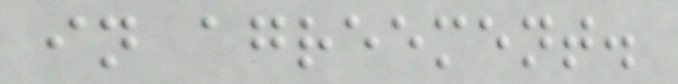in agreement.
